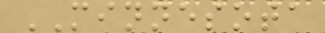MINNESOTA
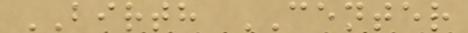BIRTH CENTER
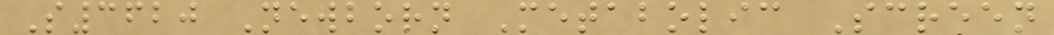S3620 Newborn Metabolic Screen
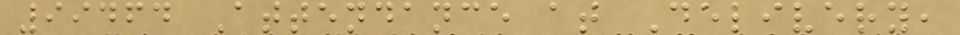99464 Attendance at Delivery,
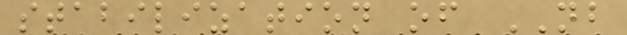stabilization of NB
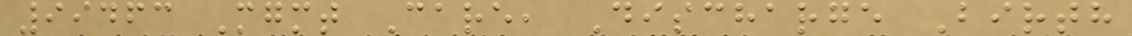99463 Mgmt Care, Discharge Birth
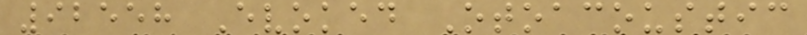92558 Evoked Otoacoustic
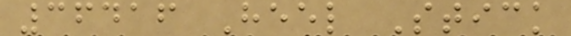36416 Heel Stick
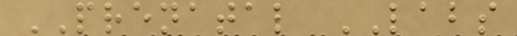PRENATAL LABS
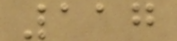117
